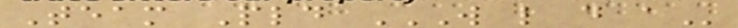Team Pld W L D A
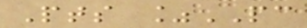Pts %PC
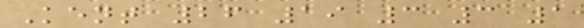Kent 26 19 3 3 1
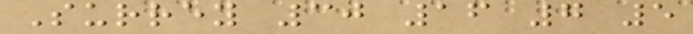Surrey 30 16 7 5
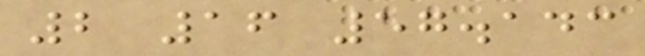2 16 57.143
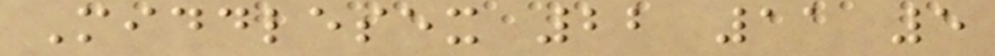Middlesex 22 11 5
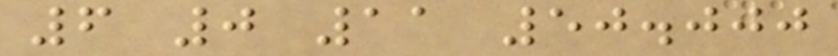6 0 11 50.000
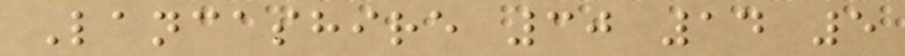Lancashire 30 14 5
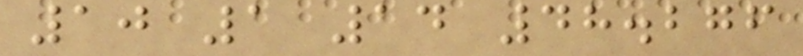10 1 14 48.276
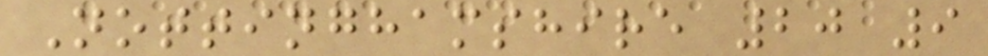Nottinghamshire 20 9
